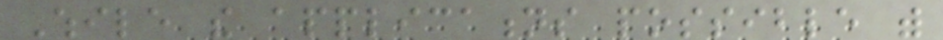While the applications possible with
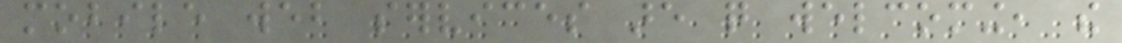mobile web services are quite welcoming, the
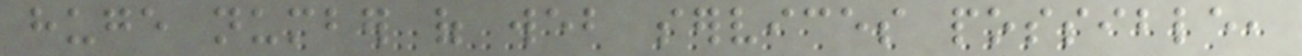huge number of web services possible,
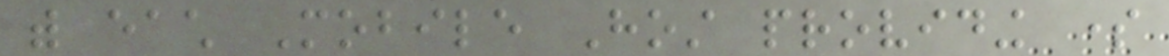with each Mobile Host providing some
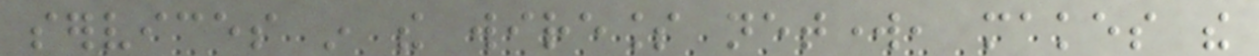services in the wireless network, makes the
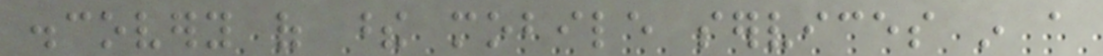discovery of these mobile services in a
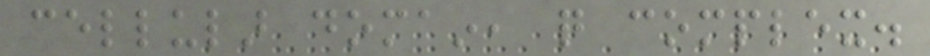cellular domain, quite complex.
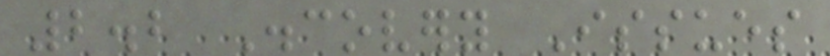2.2 Discovery Issues
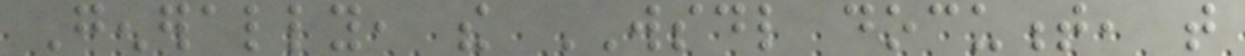Generally, the WSDL document, that
